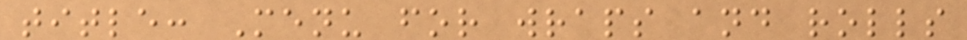title: Menu for wraps and rolls
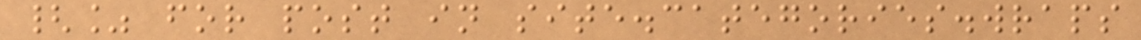{% for post in site.categories.wraps
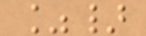%}
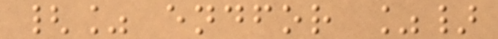{% endfor %}
